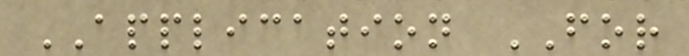APPLICATION FOR
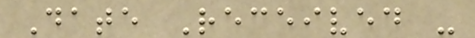Date Received -
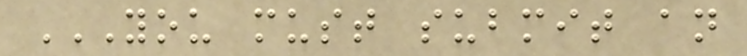YOU MUST SUBMIT AN
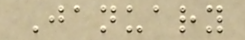January
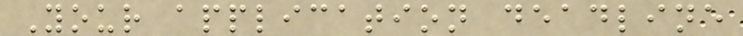Your application deadline
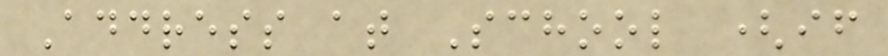Address at School (if
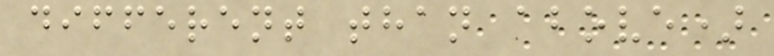different than above)
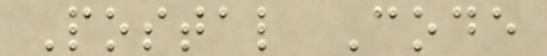Postal Code
